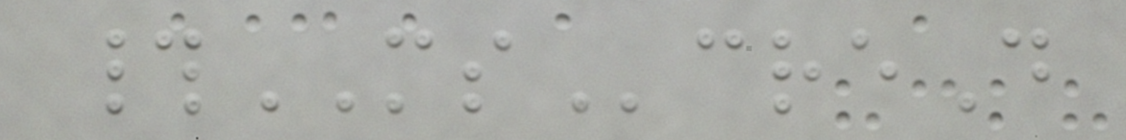#MScreD
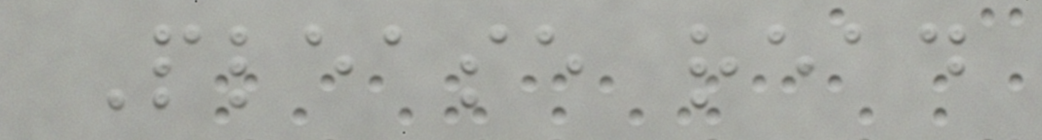Please read
